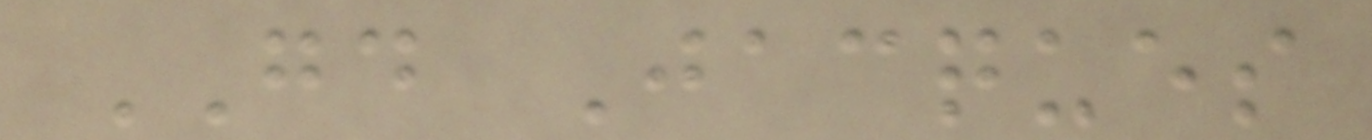GD Jacques
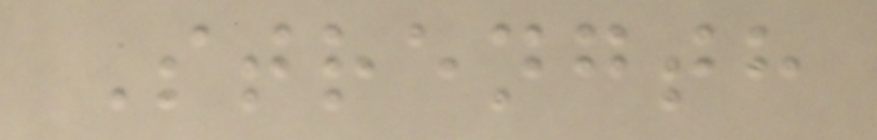Strength
